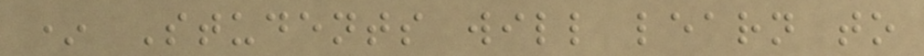* Students will learn to
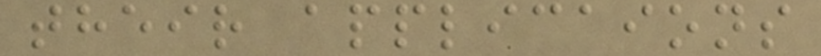their applicaions
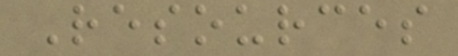Resources
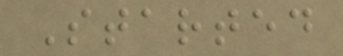Started
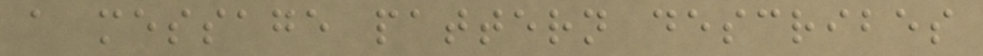a message pattern describes
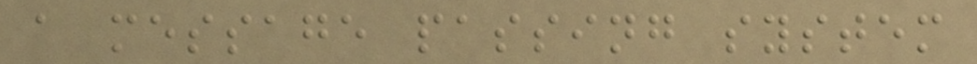a message passing system
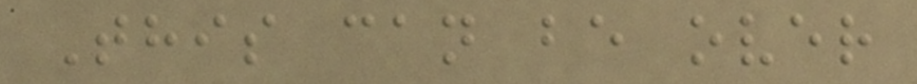This can be over
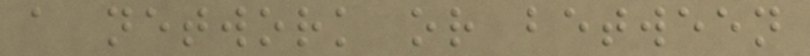a network or between
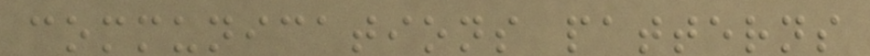communications patterns
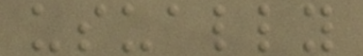usually
